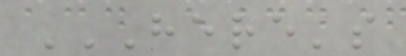HERE'S
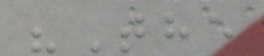"The
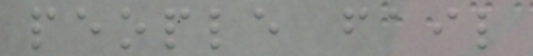people fail
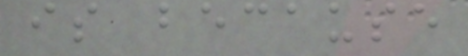is because
